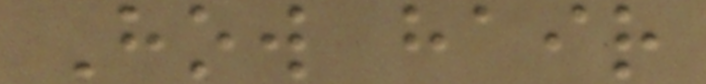How hair
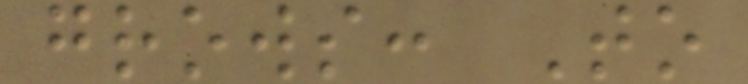grows: To
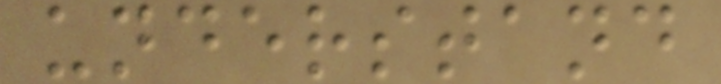understand
